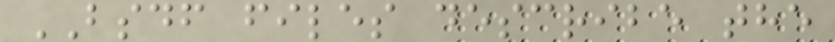BSDF files describe the
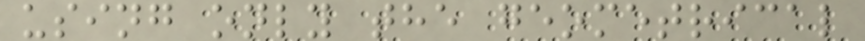using only the geometrical
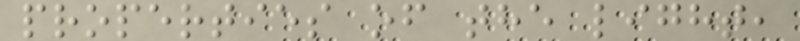properties of the light,
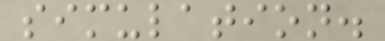simulation.
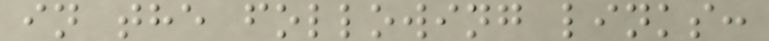in the following links:
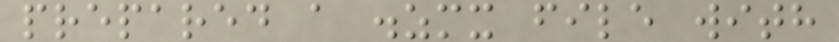prepared a .zmx file with
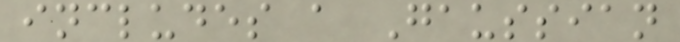includes a Gaussian
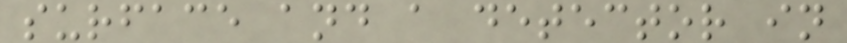surface and a detector in
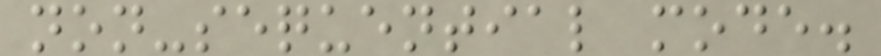non-sequential mode.
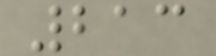213
